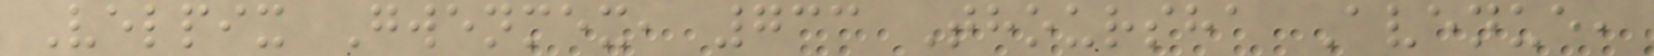Velpix Gwenmex, 733 Thoursha Avenue,
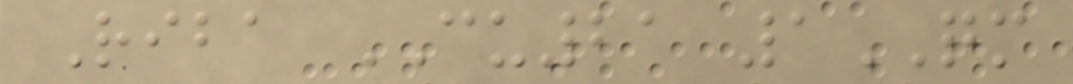Riba CU21 1QM
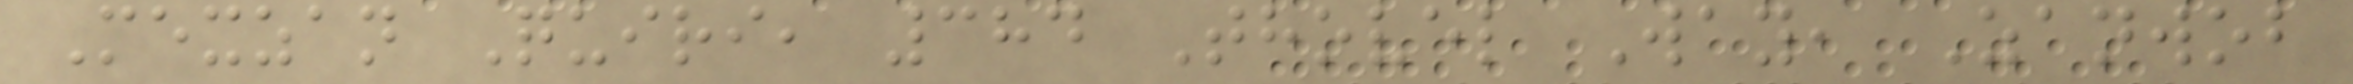Mexzan Quiri, 384 Thovel Way, Zanwob
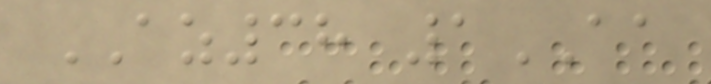AZ38 1AA
